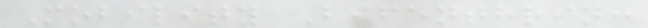Mobility Bifenthrin:
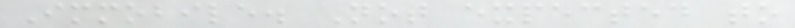Immobile. Not expected to
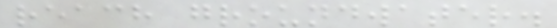reach groundwater.
